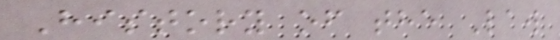History of the Law
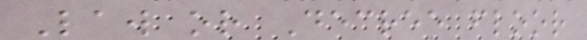Law or Decree floor
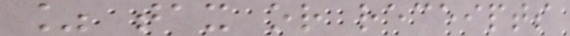% tax or receipts
